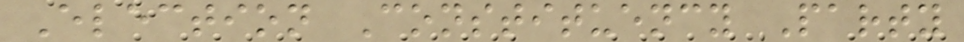Election Constituency Party
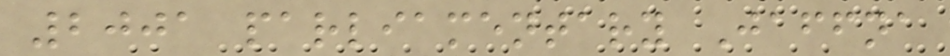2001 parliamentary Jaffna
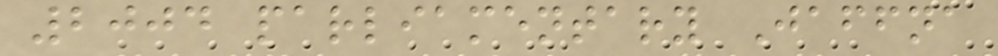2004 parliamentary Jaffna
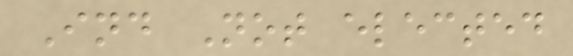Ind Not elected
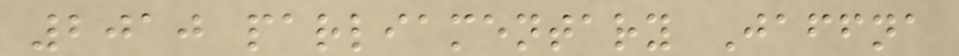2010 parliamentary Jaffna
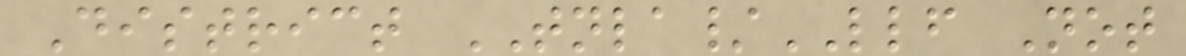District TNLA/LLF Not
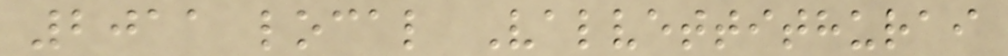2011 local Valvettithurai
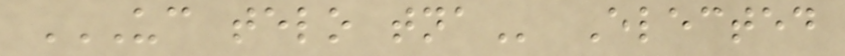UC TELO TNA Elected
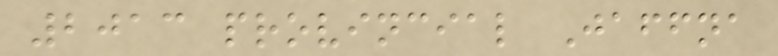2013 provincial Jaffna
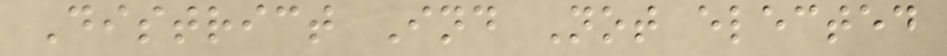District Ind Not elected
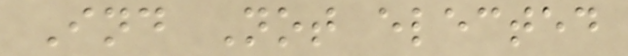Ind Not elected
